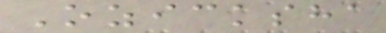Ozicksha
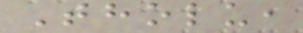Tholu,
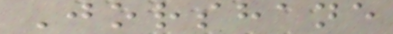Jorshane
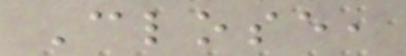Close,
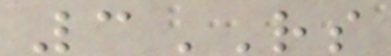3RS
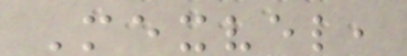Mexvel,
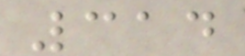314
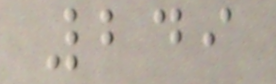249
